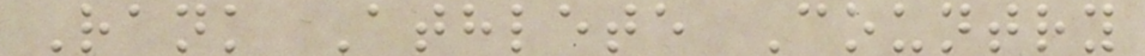Rank Athlete Country
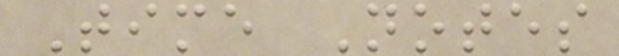Time Notes
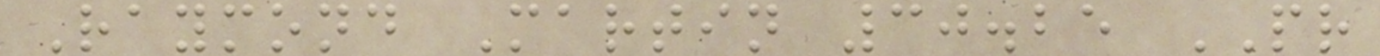Raymond Martin 30.25 PR
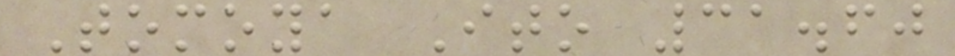Tomoya Ito 31.60
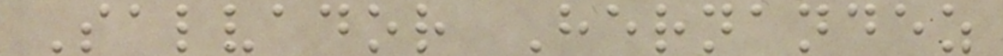Salvador Hernandez
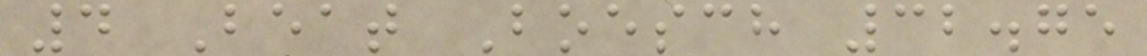4 Beat Boesch 32.75
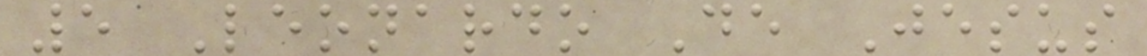5 Leonardo De Jesus
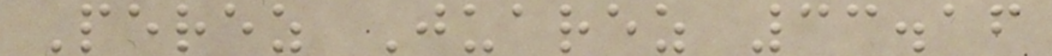Perez Juarez 33.16
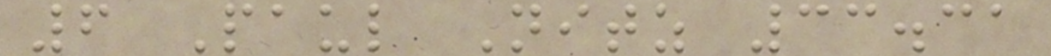6 Paul Nitz 33.31
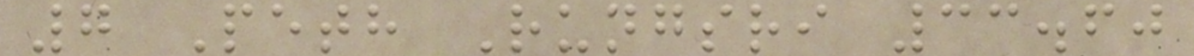7 Peth Rungsri 33.60
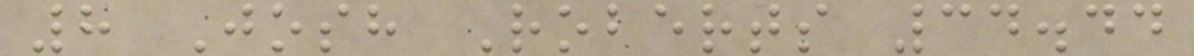8 Josh Roberts 34.44
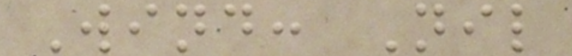Wind: Nil
